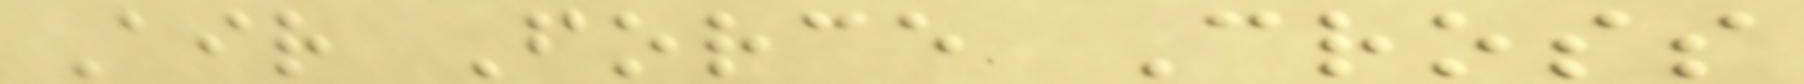Air Force Cross
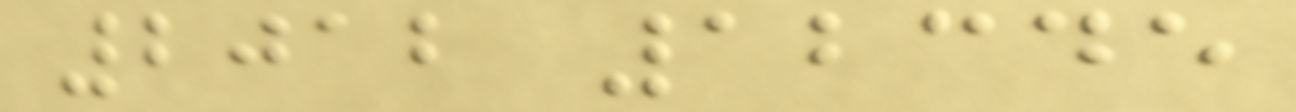2012 12345
